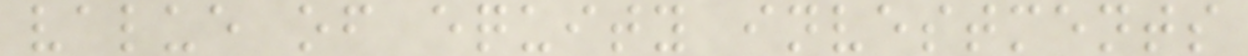value of equity investments
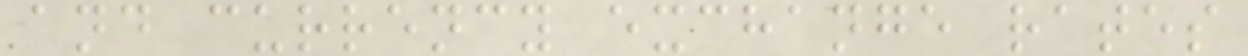and currency exchange rates
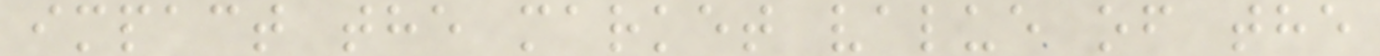impact the market value of the
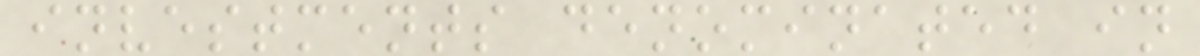investments denominated in
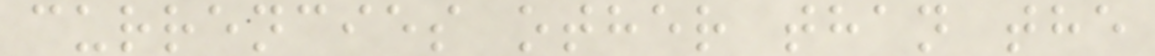currencies other than the
